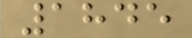1845
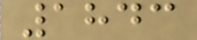1843
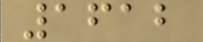1612
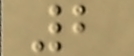2
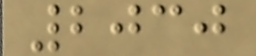2030
